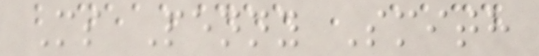Ms Penny Smith
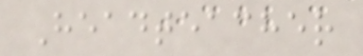Headteacher
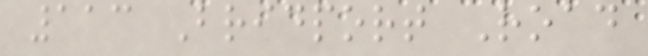113 Bridport Road
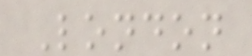London
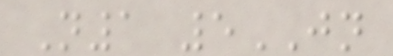N1 5JN
